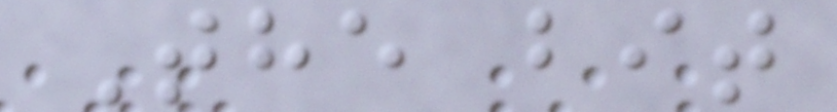The bit
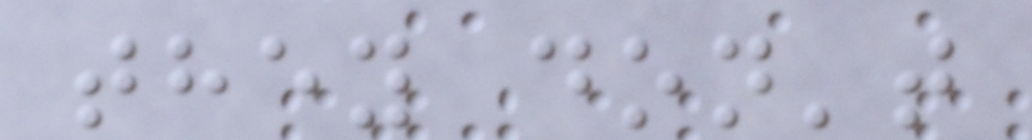they don't
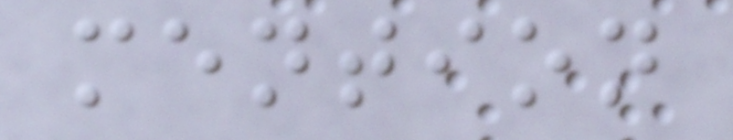mention
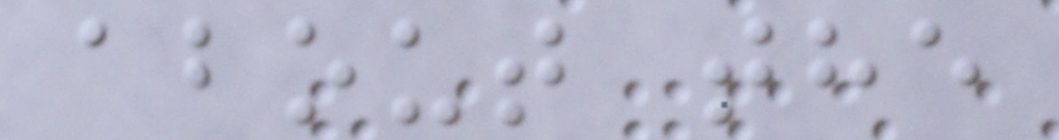about the
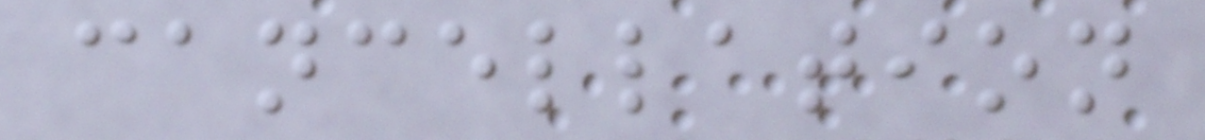cancellation
